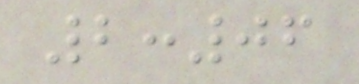2:06
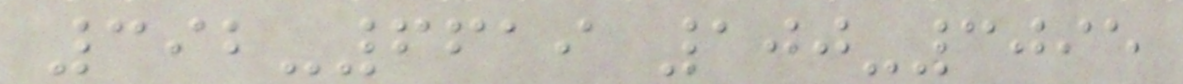392-6619 100-3095
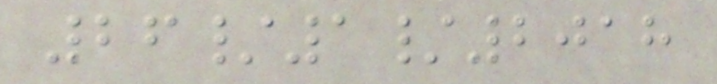26/1/2018
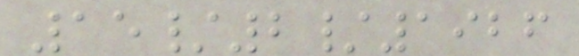15/2/1926
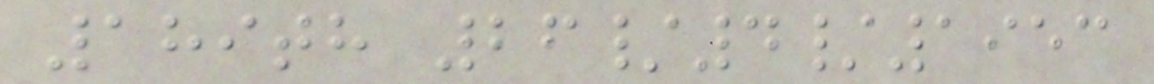189th 26/4/1953
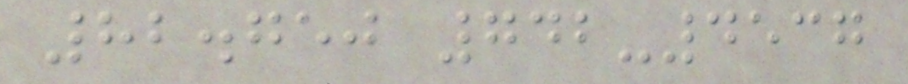82.750 742-4537
